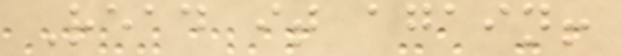Read it again!
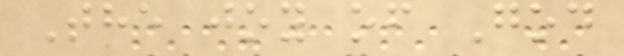The joy of God
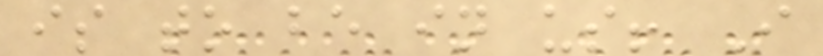is to be in us! I
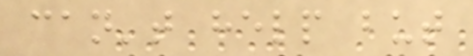can't help but
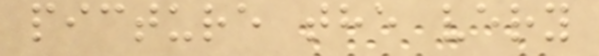picture the very
